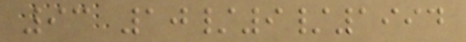93 10/9/1994
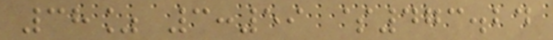38% 3:59 $473.24
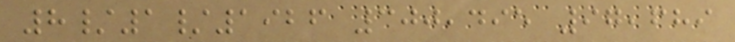8/1/1926 300,495 97,689
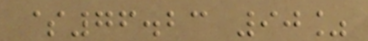$76.23 90%
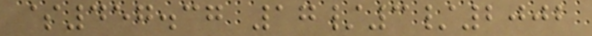$457.37 17/3/2002
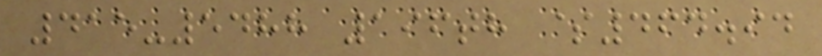415-5488 196th $464.94
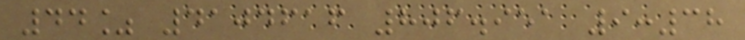44% 4104616 806.951 9:38
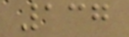137
